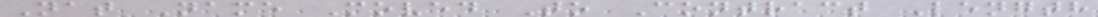Nat Name Moved To Contract Length
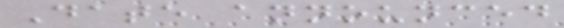Date announced
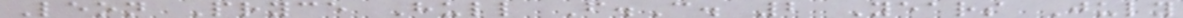Leon Pryce Hull F.C. 2 Years July
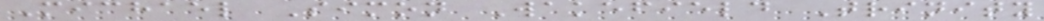Michael Simon Wakefield Trinity
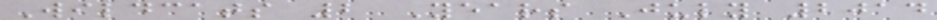Wildcats 2 Years July 2014
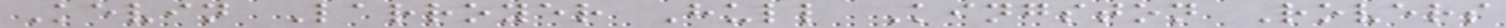Kevin Larroyer Hull Kingston Rovers
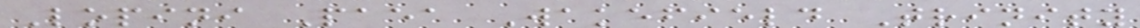Lopini Paea Wakefield Trinity
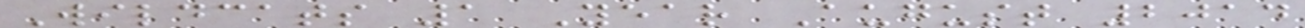Wildcats 1 Year August 2014
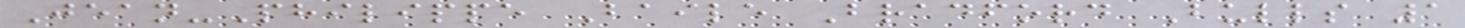Jean-Philippe Baile Bradford Bulls 1
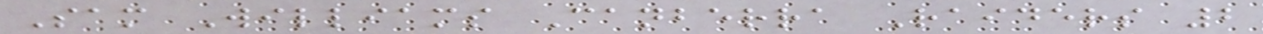Sam Williams Canberra Raiders 2
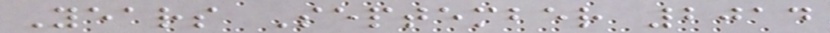Years September 2014
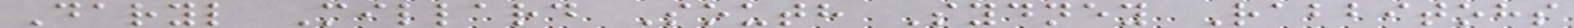Daryl Millard South Sydney Rabbitohs
